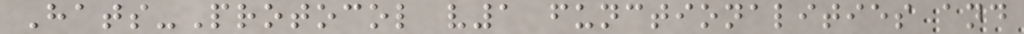Hats-Protocol v1 functionalities and
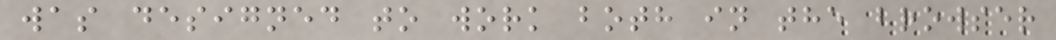was designed to work both in the browser
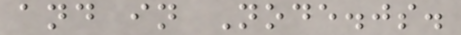and in Node.js.
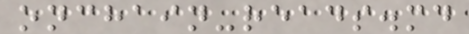onchain-reads.md
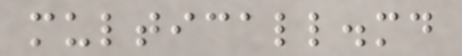multicall.md
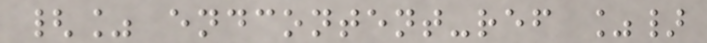{% endcontent-ref %}
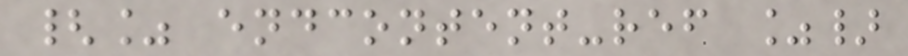{% endcontent-ref %}
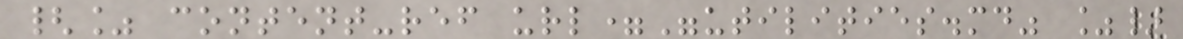{% content-ref url="utilities.md" %}
